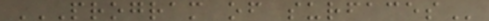PROGRAM OF SURFACES
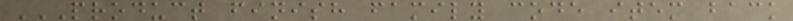PRODUCT FINISH FAMILY CODE ITEM BACK
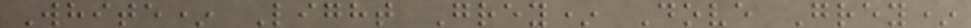White* Light Grey* Dove Grey*
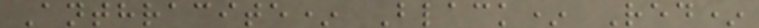Anthracite* Black* Red*
